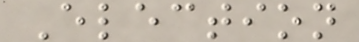Election
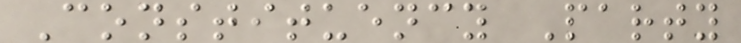Constituency Party
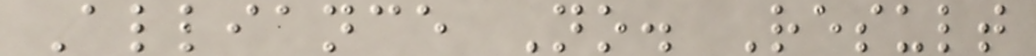Alliance No. Result
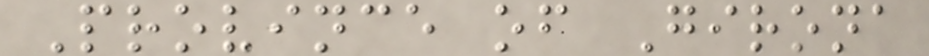Province of Girona
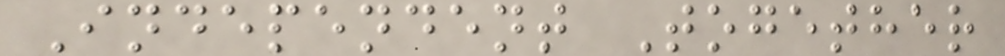Independent Together
